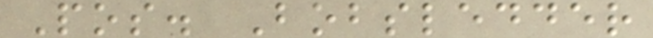Pos. Bobsledder
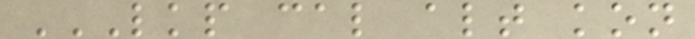LKP CAL ALT KON
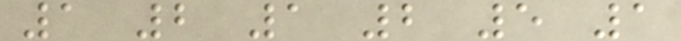1 2 1 2 5 1
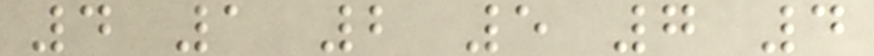4 1 2 5 7 4
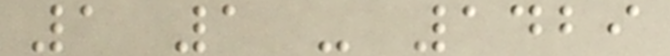1 1 - 1429
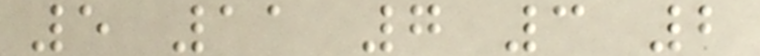5 11 7 3 2
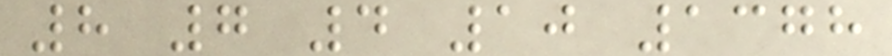8 7 4 10 1378
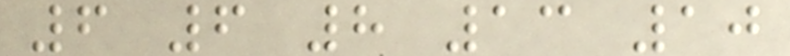6 6 8 13 10
